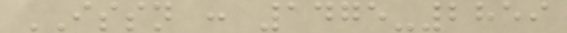ISSN : 1475-2859
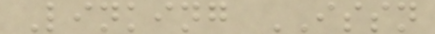Linking ISSN
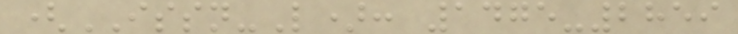(ISSN-L): 1475-2859
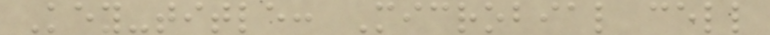Key-title: Microbial cell
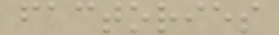factories
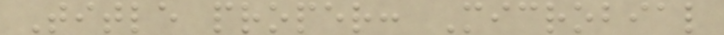Title proper: Microbial
